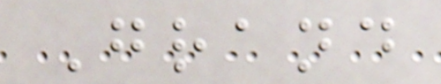Grand
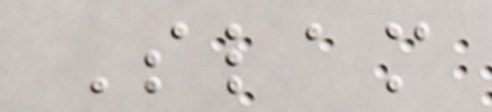Slam
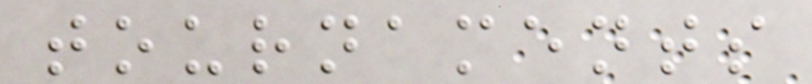tournaments
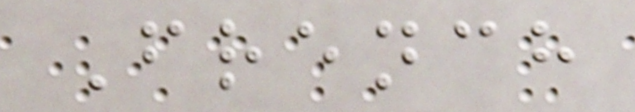French
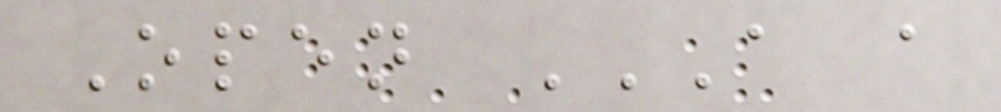Open A A
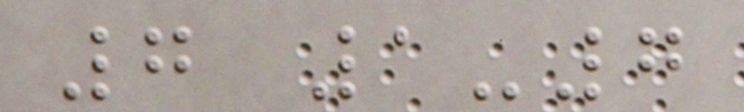7 1-7
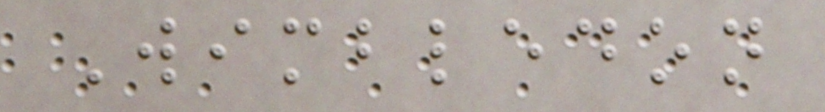Wimbledon
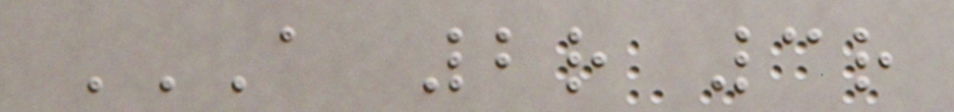A 2R 3R
